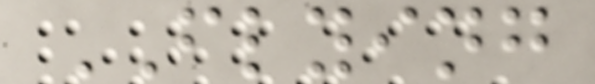FLYING
